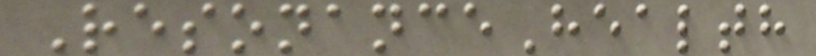ResonanceHealth
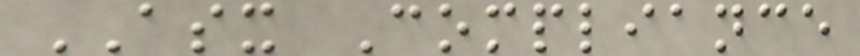ASX Compliance
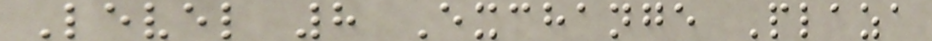Level 8 Exchange Plaza
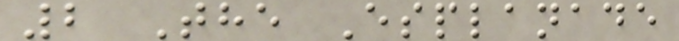2 The Esplanade
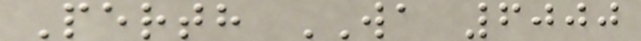Perth WA 6000
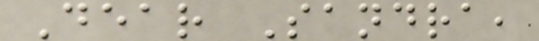Dear Sandra,
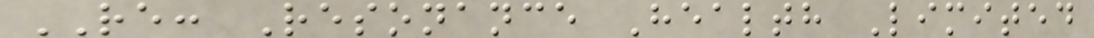RE: Resonance Health Limited
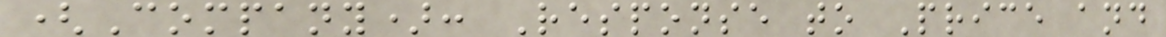(Company): Response to Price and
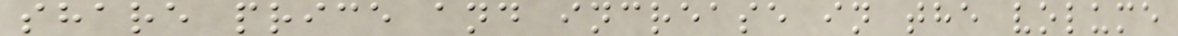share price and increase in the volume
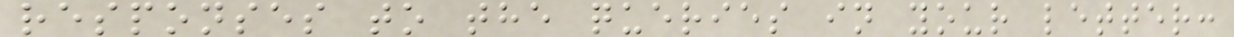responses to the queries in your letter:
